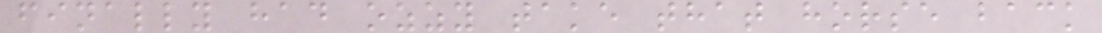finally had ozzy take that horse back
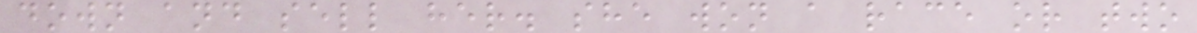down and sell her. she won a race or two
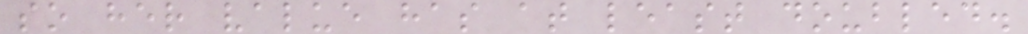so her value has at least doubled.
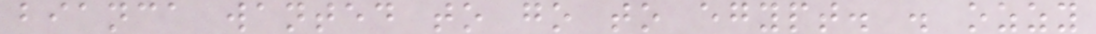bianca wanted to go to egypt. . ozzy
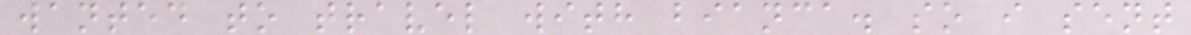wanted to travel with bianca. so i sent
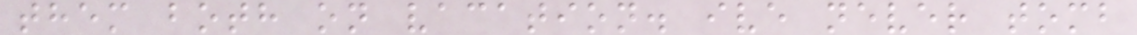them both on vacation. ive never tomb
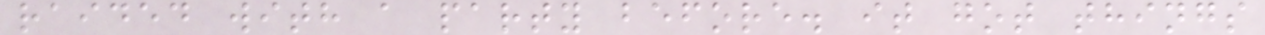raided with a party before. it got things
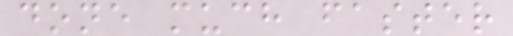done much faster
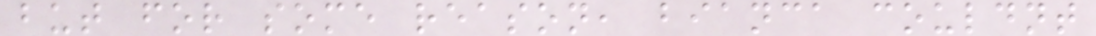but for some reason, bianca couldnt
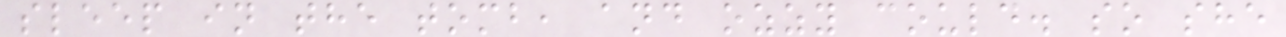sleep in the tomb, and ozzy could. so she
